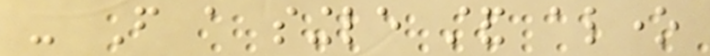- From a single stand alone
